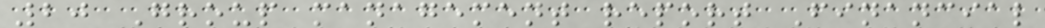20 Group management report Financial
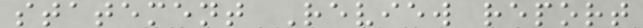statement Review report
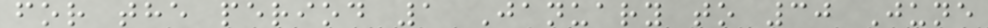for the period 1 January to 30 June
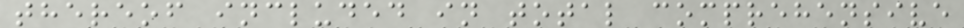thereof included in total comprehensive
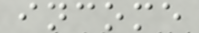income
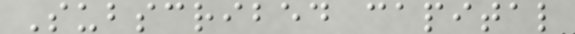Subscribed capital
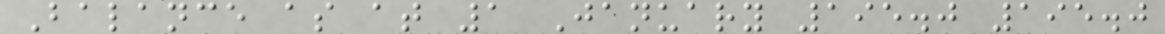Balance as at 1 January 195.0 195.0
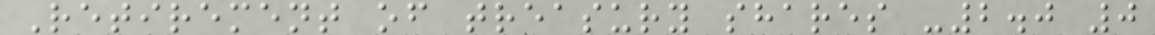Retirement of treasury shares -2.0 0
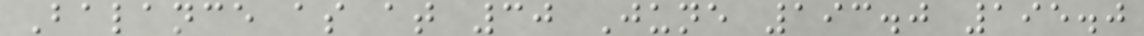Balance as at 30 June 193.0 195.0
